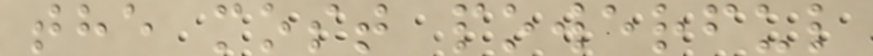the most powerful
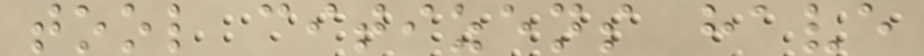tool citizens have
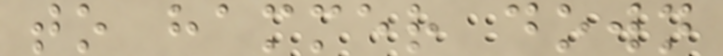to hammer down
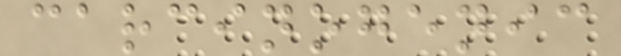carcinogenic
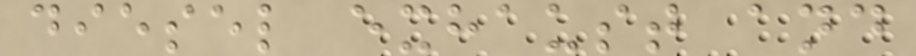diesel exhaust and
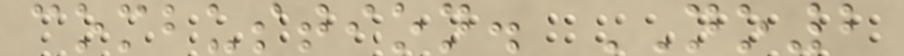combustion. NO2
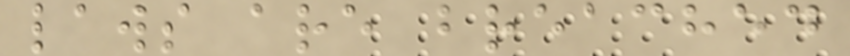laws are breached
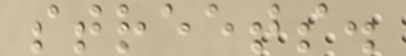streets.
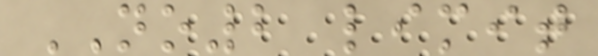NO2 limit
